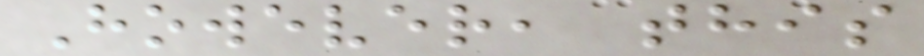However, this
